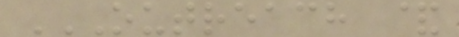OUTREACH &
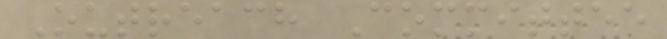Outreach Committee
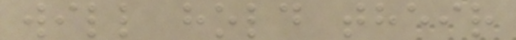will hold their
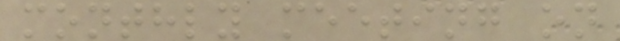monthly meeting on
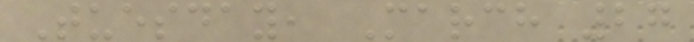Tuesday, March 27
